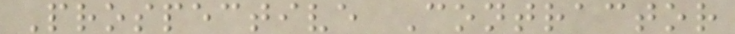Prospective Contractor
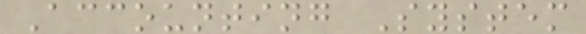Accounting System
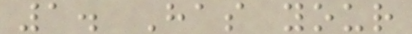1. Has your
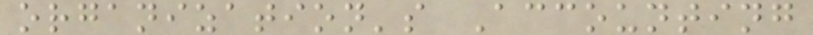organization's Accounting
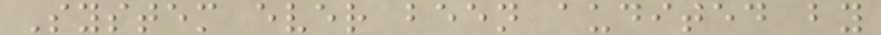System ever been audited by
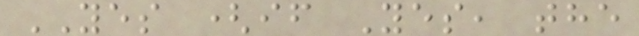YES (if Yes, the
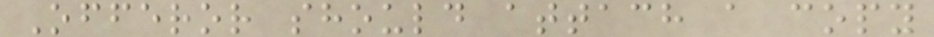Offeror should attach a copy
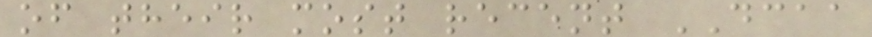of their most recent DCAA
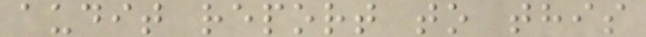audit report to this
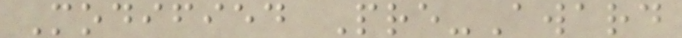Modified Pre-Award
